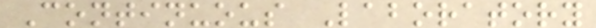Continuous Laboratory
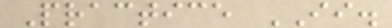Practice II.
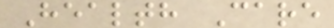Health Care
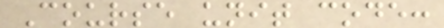Course unit code:
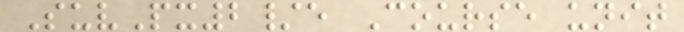SuvPx2/e Course unit
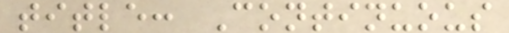title: Continuous
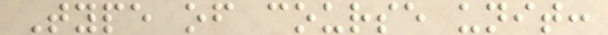Type of course unit:
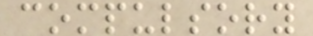compulsory
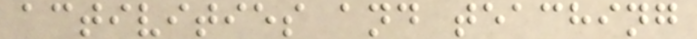activities and teaching
